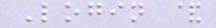Login &
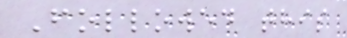Followed this
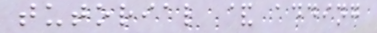tutorial & adding
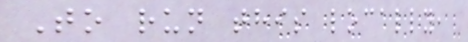To run this locally,
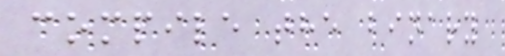compile the binary
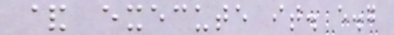& execute it. e.g
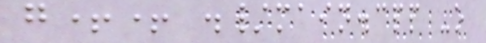g++ ./main.cpp -o
